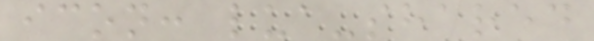icon: lua-shared
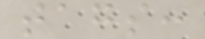tags:
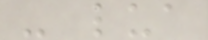- lua
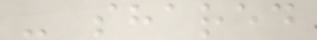- shared
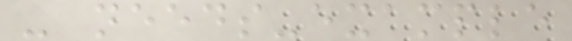- needs-example
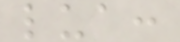lua:
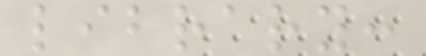library:
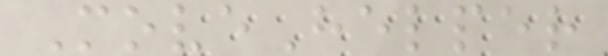MoveHelper
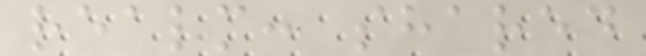realm: shared
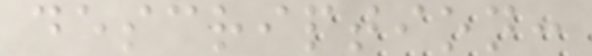description:
